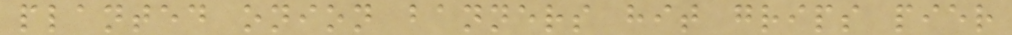planted onion banners hit grips pier
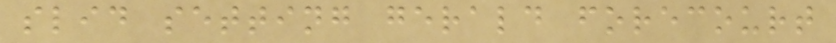slid setting gerald forecourt
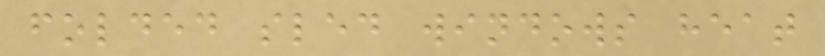folded sled windows heat
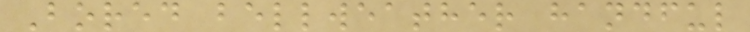Bored bellweather handful
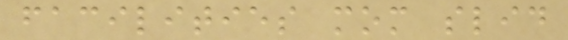facilities mom slid
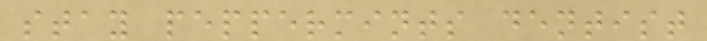stay peppermints dentist
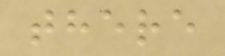there
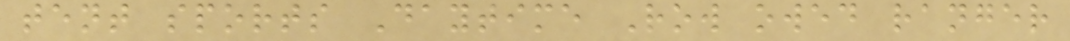tent sports Daytime Row owed ranger
